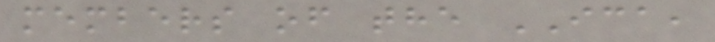members of the ICA,
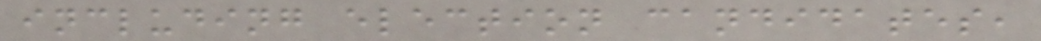including election candidates,
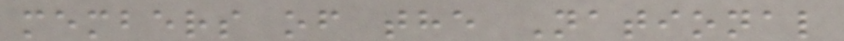members of the National
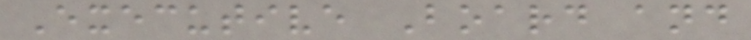Executive Board and
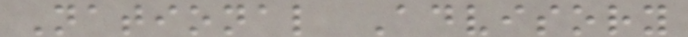National Advisory
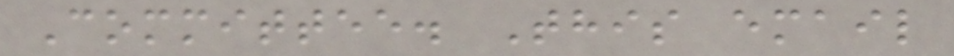Committee. This email
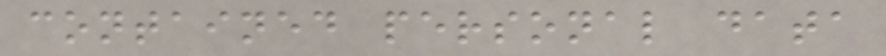contained personal data
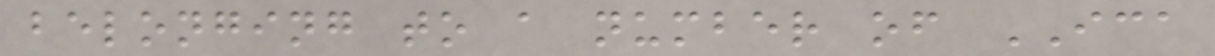belonging to a number of ICA
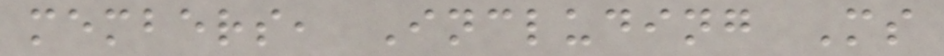members, Including Ms
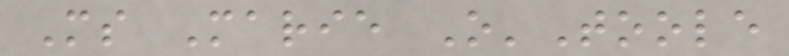Ms Marie O'Toole
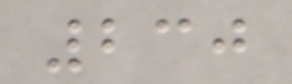230
